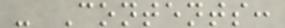- Contents:
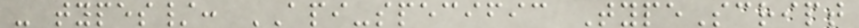- types/: API-specific TypeScript
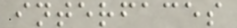interfaces
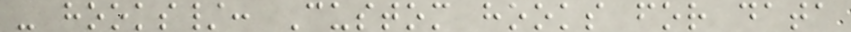- hooks/: Custom hooks for data
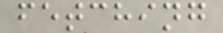fetching
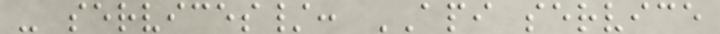- services/: API service
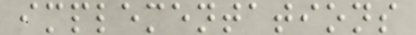implementations
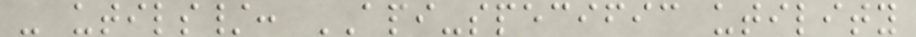- utils/: API-specific utility
